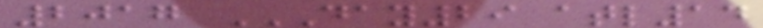2017 DAY29 ATL14
